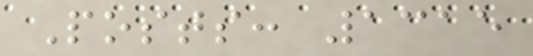Posts: 1315
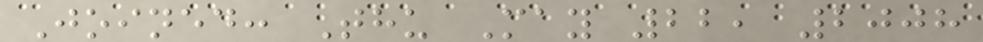Joined: Thu May 22, 2008
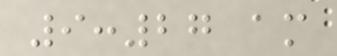9:27 am
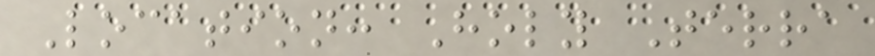Location: Holy Terra
